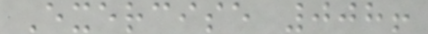Exercise 008!
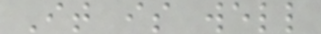It is well
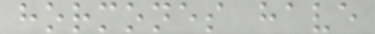hormones have
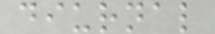diurnal
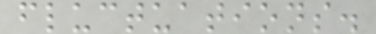fluctuations.
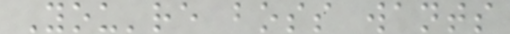You're boss wants
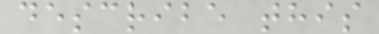describe this
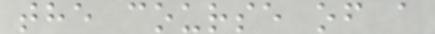the course of a
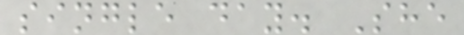single day. She
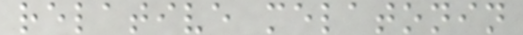relative melatonin
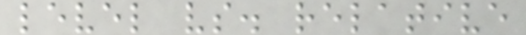level vs. relative
